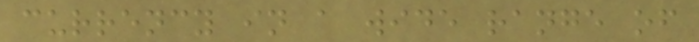currency in a wide range of
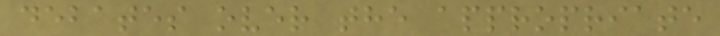debates over the appropriate
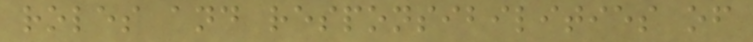roles and responsibilities of
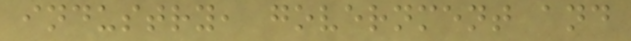industry, government and
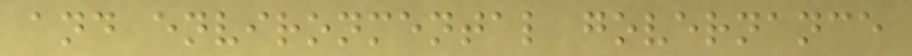and environmental governance
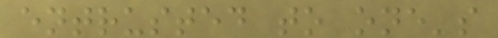entrusted to one's
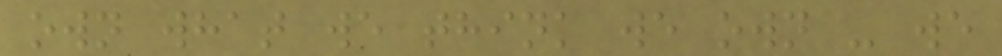own what we think we own - we
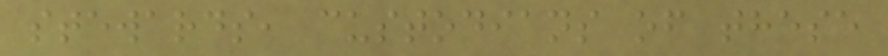stewards, custodians of these
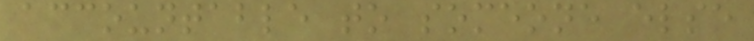accountable to someone else
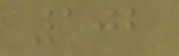102
